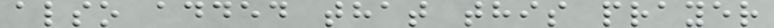also added that this prayer
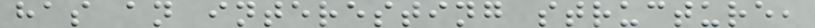has an interesting structure,
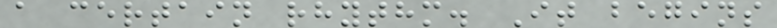a certain rhythm. It begins
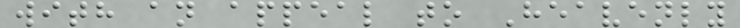with an appeal to Heavenly
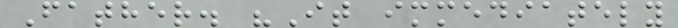Father. "It immediately
